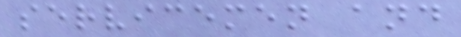servicemen and
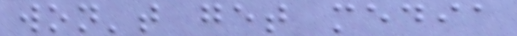won't get media
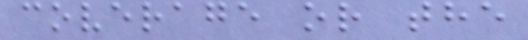coverage or the
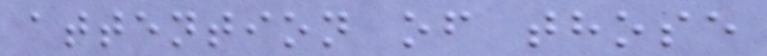attention of those
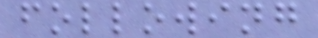following
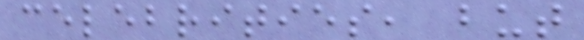celebrities, but
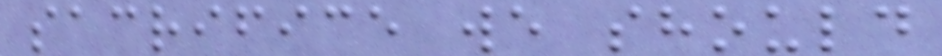sacrifice we should
